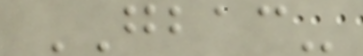GBAC-
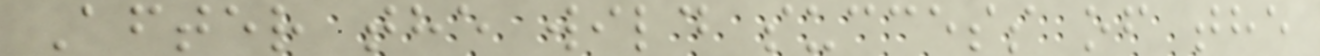After the wild success of the
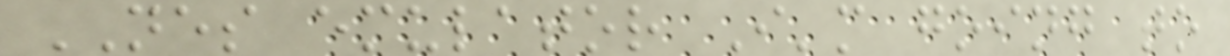NES emulator I'm going to
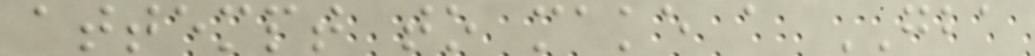attempt to make a GBA
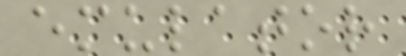emulator
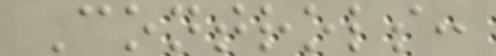Controls:
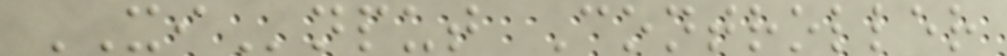XInput Controller
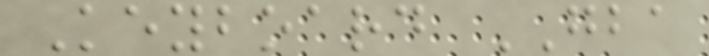Keyboard GBA
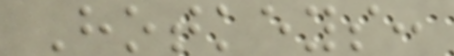Hotkeys:
